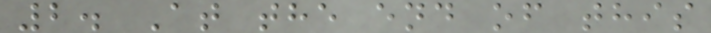2. At the end of this
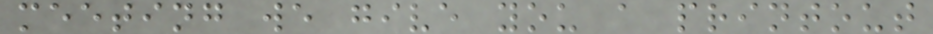meeting we give you a printout
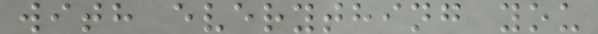with everything you
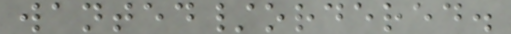wanted/ordered.
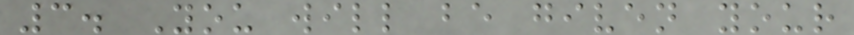3. You will be given your
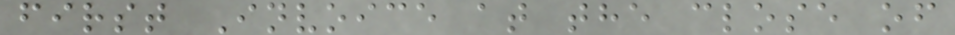first Invoice at the close of
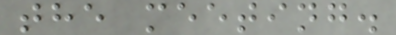the meeting.
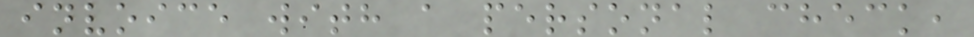invoice with a personal check,
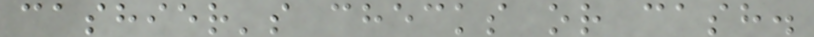cashier's checks or cash.
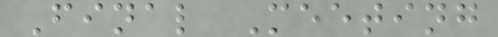Final Meeting
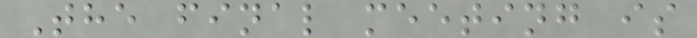The final meeting is
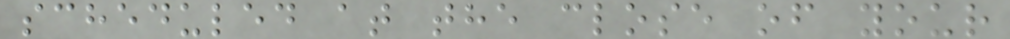scheduled at the close of your
